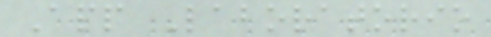App Laboratorio
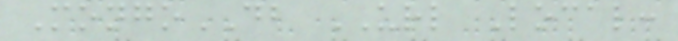MongoDB URL Local:
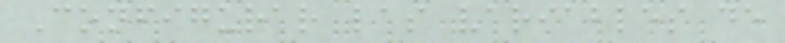Configurar las variables de
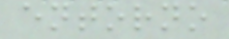entorno
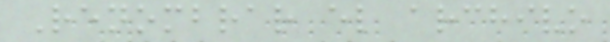Renombrar el archivo
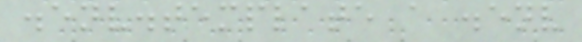.env.template a .env
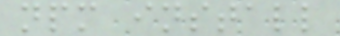npm install
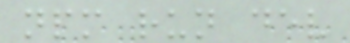npm run dev
